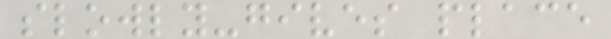slowly-gives place
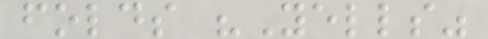folds "Yells"
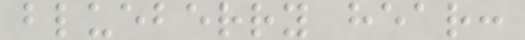blueberry hear:
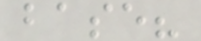base?
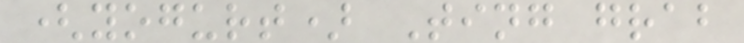(yogurt) Ting grab
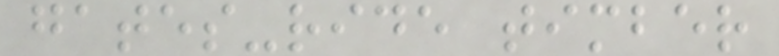gates-ride timber
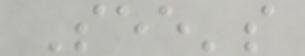See's
